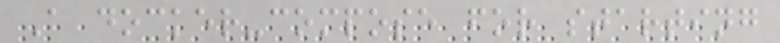A docker-compose for starting
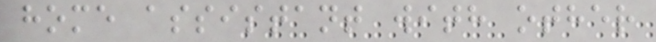home assistant with other
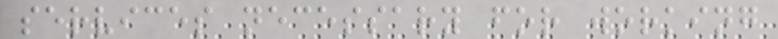services necessary for working
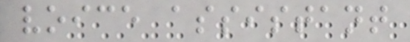voice assistant
